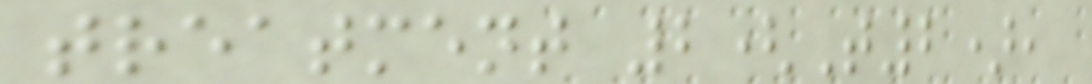treatment 2(T2),
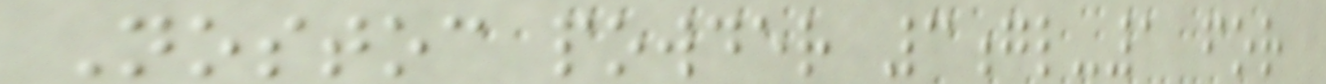Nostoc powder 3gl-1 for
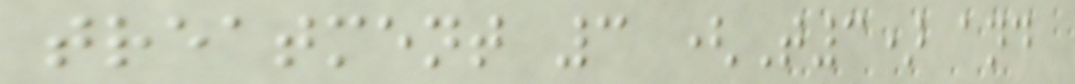treatment 3 (T3) and
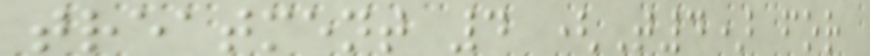treatment 4 (T4) for
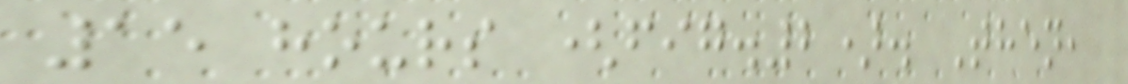15 hours (fig.2). Then,
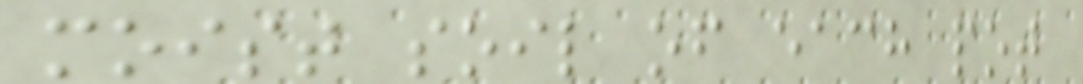moist soil of each pot
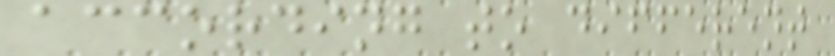according to different
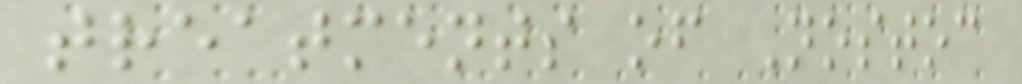treatments of Nostoc
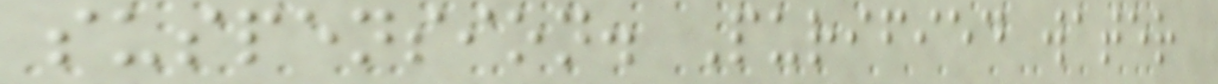suspension. Purified water
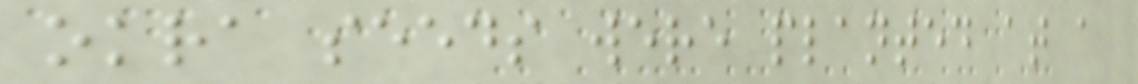okra seeds were planted at a
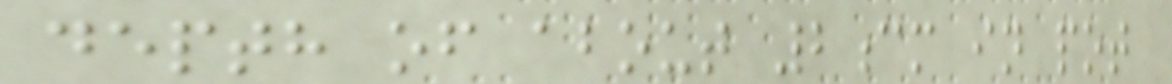depth of about 2cm in pot
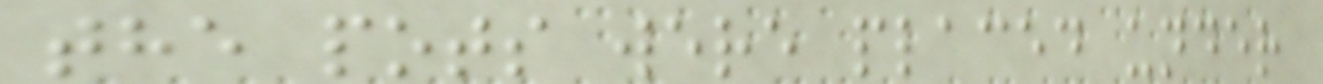the pots were placed under
